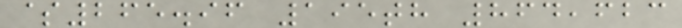$265.96 195th 864,623
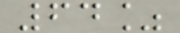64%
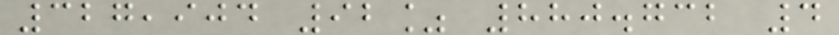327,904 92% 880.732 4
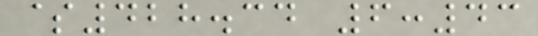$428.34 6:43
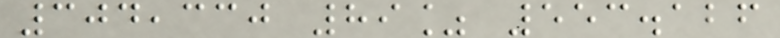304,330 89% 553.126
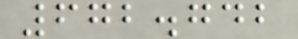672.742
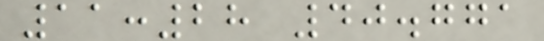11:28 40.771
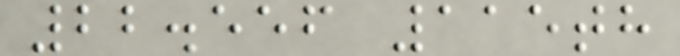22.556 115th
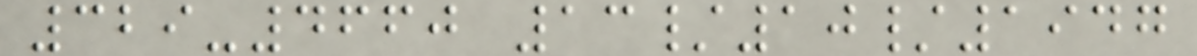329-4660 13/10/1947
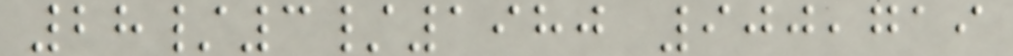28/3/1980 900,719
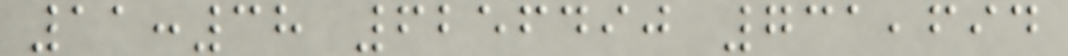11:38 6256490 731,694
